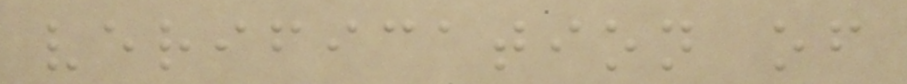verification of
